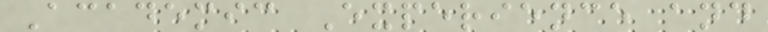Academic Experience and
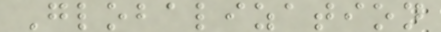Globalization
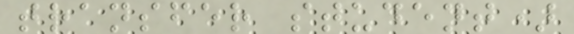transfer student)
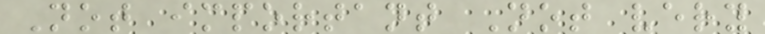Not important Not very
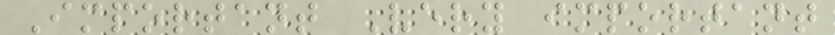Important Very important
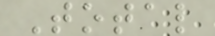Total
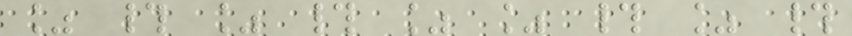% # % # % % # % #
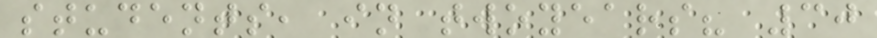students, in twoyears? 30
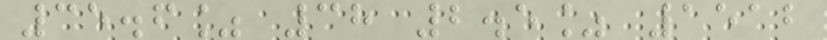35.6% 38 2.5% 1512
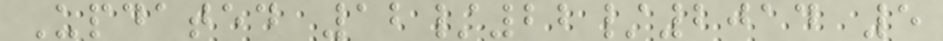Updated 12/22/2014 5
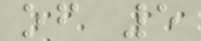of 5
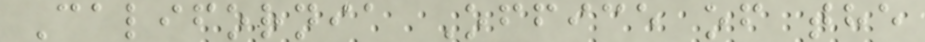California Office of the
